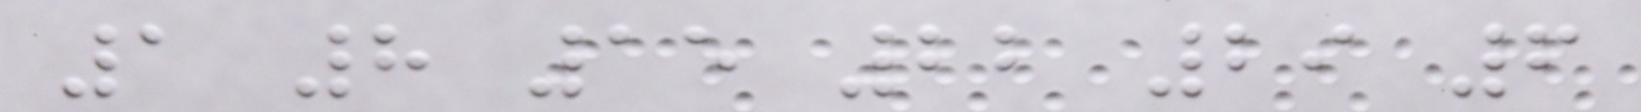1 8 15 22 29 6
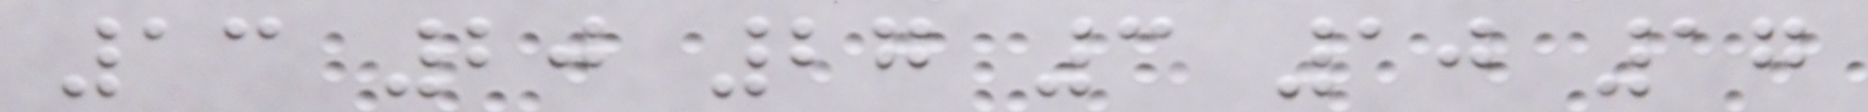13 20 27 3 10 17
